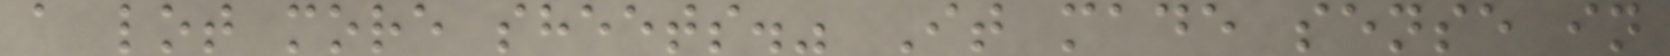a lot more sheets." It made sense in
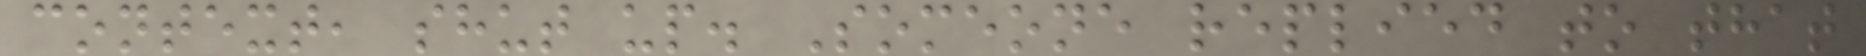context, shut up. Someone replied to that
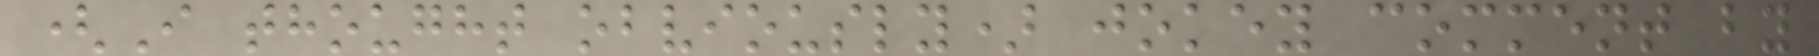(I thought obviously) jokey comment by
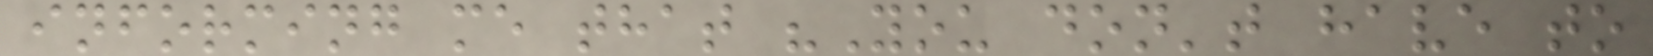informing me that "You don't have to
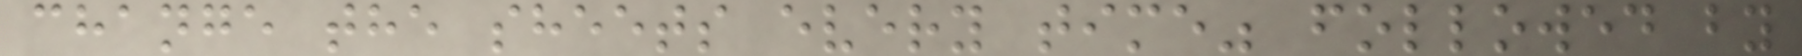change the sheets every time" followed by
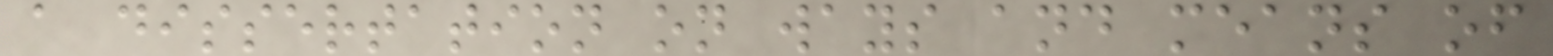a dissertation on ways and means of
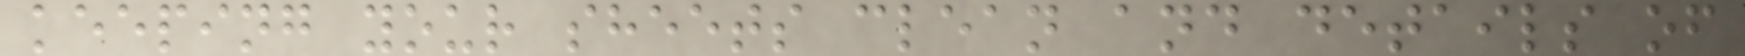keeping your sheets clean and details of
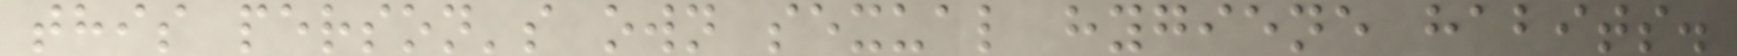this person's own sexual hygiene habits.
